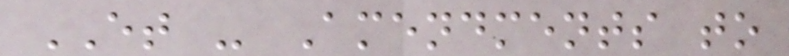ET - Amendments to
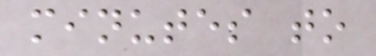minutes to
